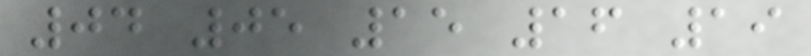04 05 15 16 19
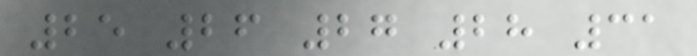25 26 27 28 31
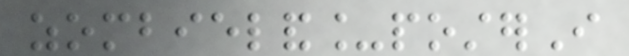zombieland_posterI
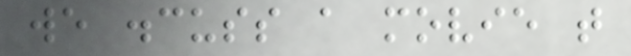we discuss a movie that
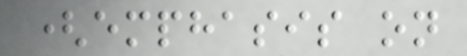(emphasis on
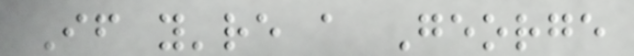If you're a George
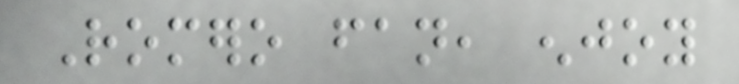Romero fan, enjoy
